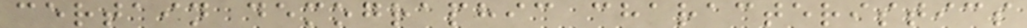certain demographic characteristics
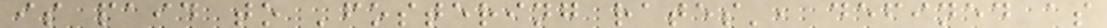is paid to 'fostering rates', defined as
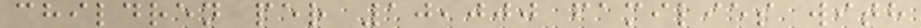children per 10,000 families with
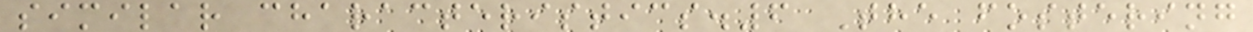similar characteristics.6 The fostering
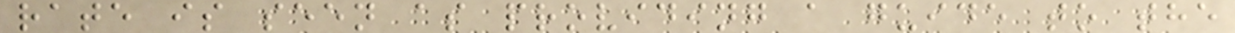rate is seen as providing a guide to the
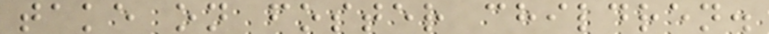take on foster children.
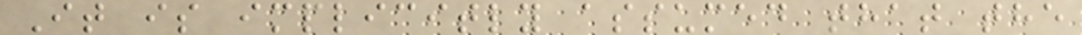It is implicitly assumed that the
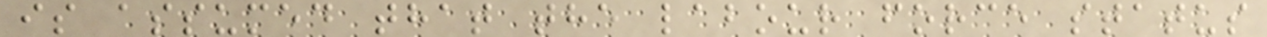is assumed that the labour force status
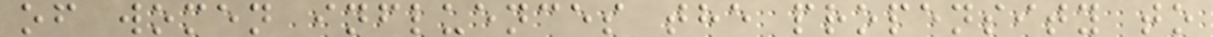of women influences the propensity to
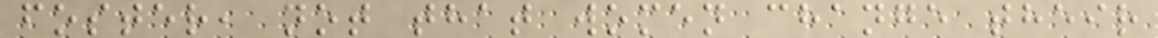foster, not that women change their
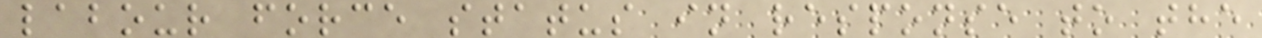labour force status in response to the
